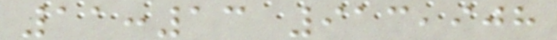11:13 913,908
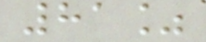81%
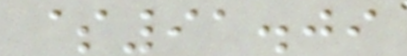$91.09
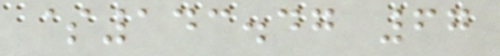$143.47 67
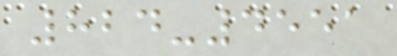824-4551
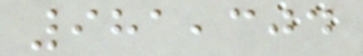981,304
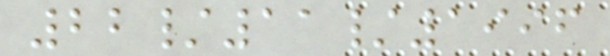22/11/1996
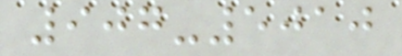907-5010
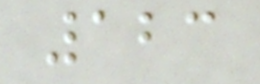123
